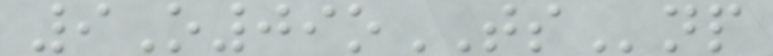9O09oTSnp
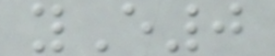yE0
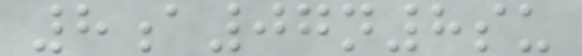8a07n8su
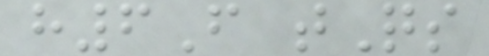h6F tQs
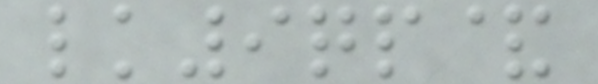lk9qp&
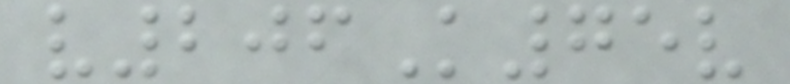v206K75v
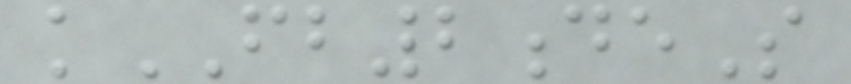kFB2deS
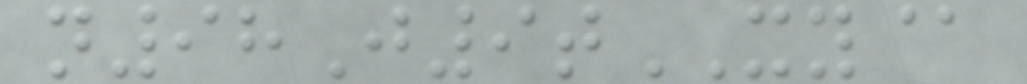n98J9tXY@
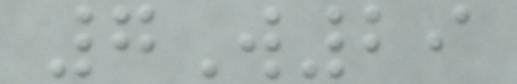7W29
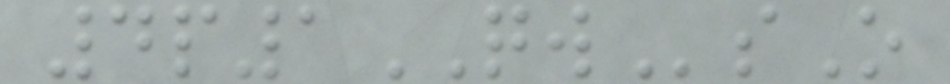4p1QWsO
